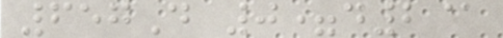657D 0=d2@
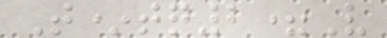T*tq2=V
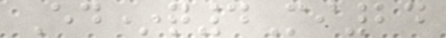Ed*q4Mi24
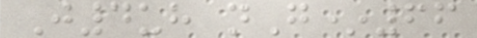J4uh nG*66
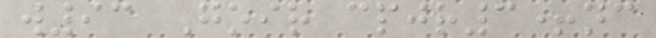w93 Goir cpjr3+nc
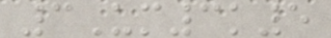3Um3k5
